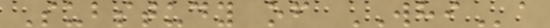Substudy of WHIa
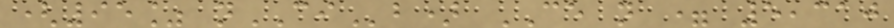(95% nCIb) CE n = 5,310
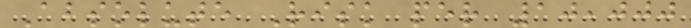Absolute Risk per 10,000
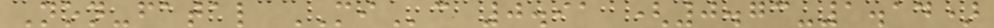Non-fatal MIc 0.91 (0.73-1.14)
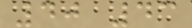40 43
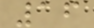16
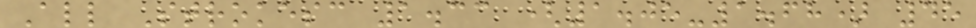All Strokesc 1.33 (1.05-1.68) 45
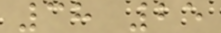38 25
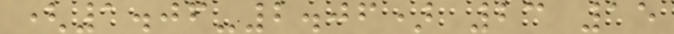(1.06-2.06) 23 15
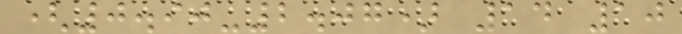(0.90-2.07) 14 10
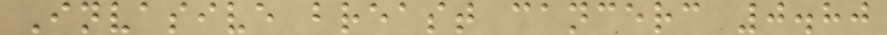Invasive breast cancerc 0.80
